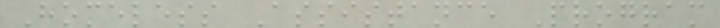Homeless Assistance Program
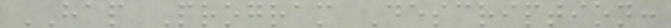HAP Program Description:
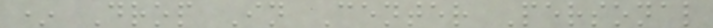* Drop In Center Personal
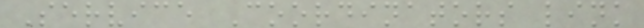Service Coordinators link
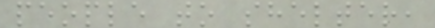people to shelter,
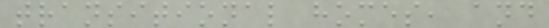transitional homes, and
